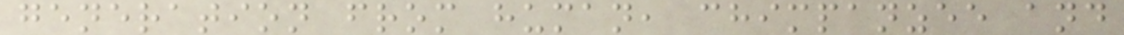generation from human, chimpanzee and
